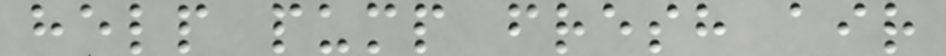help pump fresh air
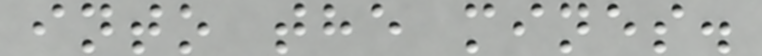into the mines.
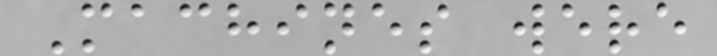Machines were
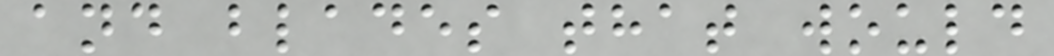and blades that would
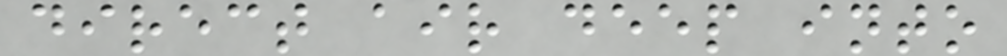direct air deep into
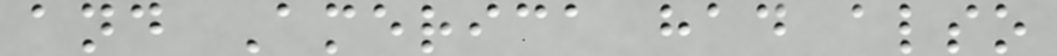and America had also
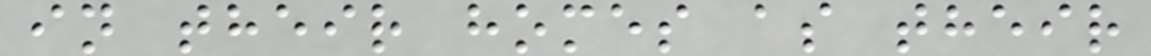in their homes as their
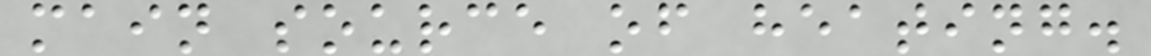main source of heating.
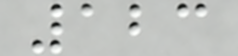123
